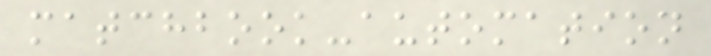matchbook-automation
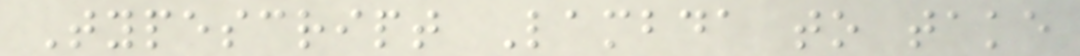Typescript Lambda to take
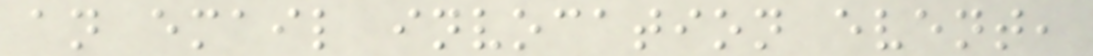an email invocation event,
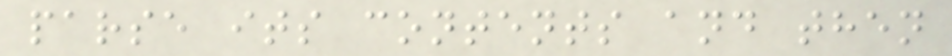parse its contents and then
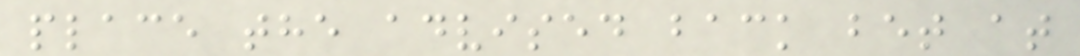place the advised back bet at
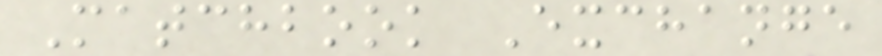Matchbook Exchange
